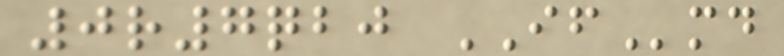0r7qbj IFmd
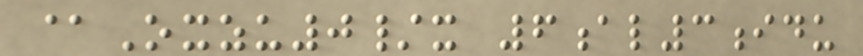@Oxzu0/x 6al3idu
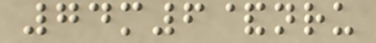74m6&nru
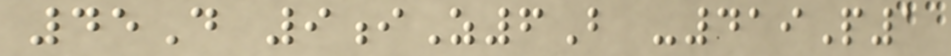45D 9iZ6B -419P1
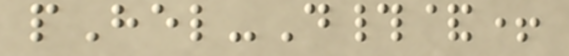pHel-D#&+
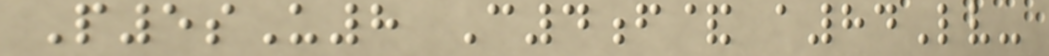P5sU8 C4f& a84Lv-
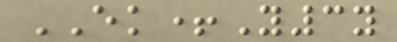EK+Y3y
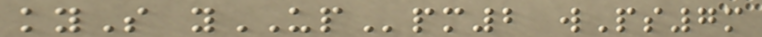kyS yUPpm2 wPs7m
